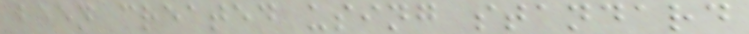been created using standard
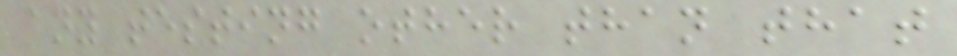any testing other than that
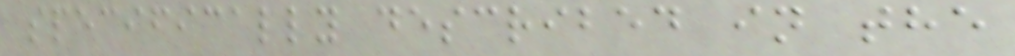specifically described in the
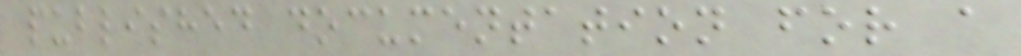published documentation for a
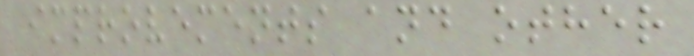improvements and other
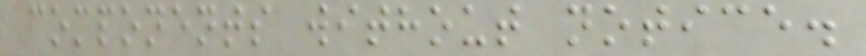components without notice.
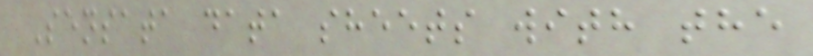Sensata data sheets with the
